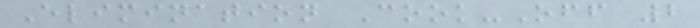Elimination Cook-Off 2
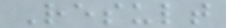Result
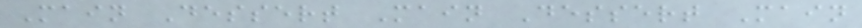Main Dessert Main Dessert Main
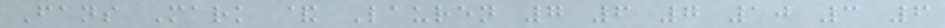Fans Mark & Lauren 7 6 7 10 3 6
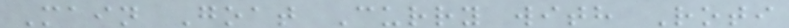Main Goat Curry with Roti
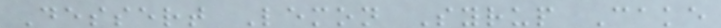Dessert Lemon Syrup Cake
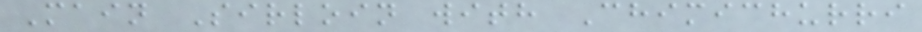Main Sirloin with Chimichurri
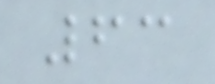63
